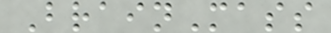BrainMass
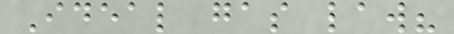Ideal gas law?
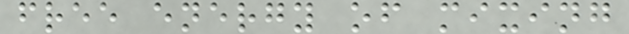free energy of mixing
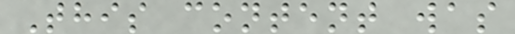This content was
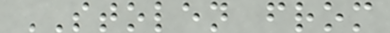STOLEN from
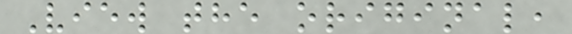View the original,
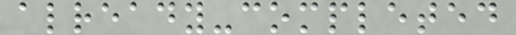already-completed
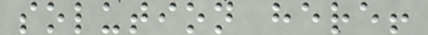solution here!
